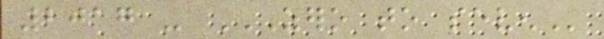2017 - ZERO TO SEVEN
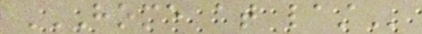HOME AT LAST
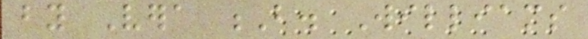by Vera B. Williams
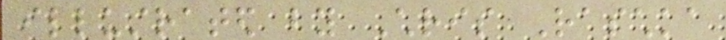illustrated by Chris Raschka
